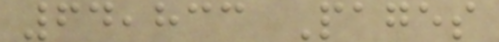64,833 Pages
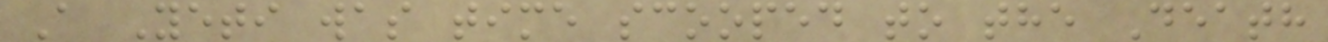A Yeti was time scooped to the Death
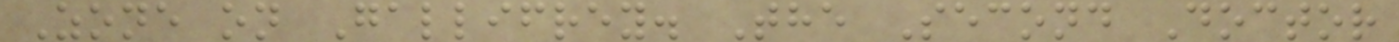Zone on Gallifrey. The Second Doctor
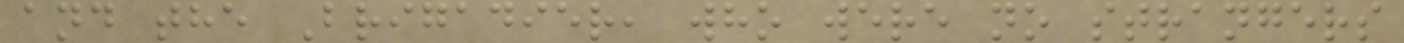and the Brigadier, who were no strangers
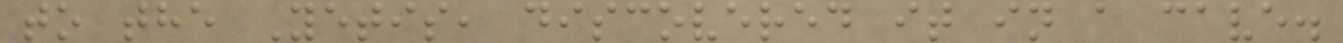to the Yetis, discovered it in a cave.
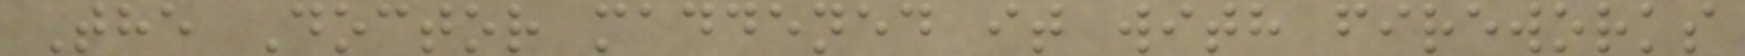The Doctor maddened it with fireworks
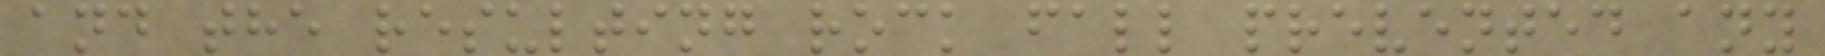and the resulting rock fall prevented any
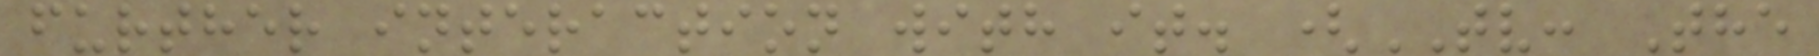further interaction with it. (TV: The
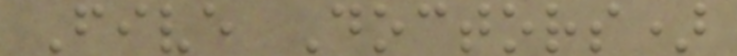Five Doctors)
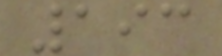193
